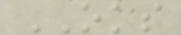OKS
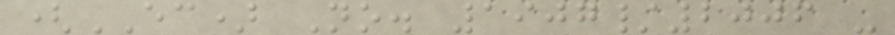(EC) No. 1907/2006 -
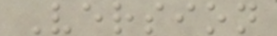Version
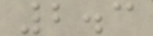2.3
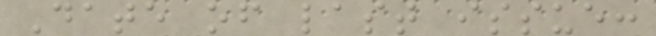Date of last issue:
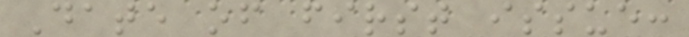Date of first issue:
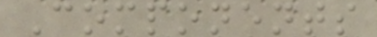Components
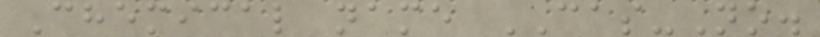Chemical name CAS-No.
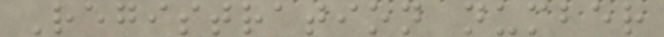Registration number
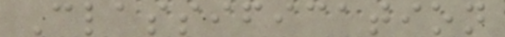Classification
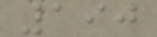190
